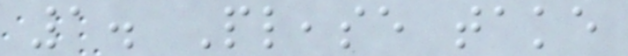1. Please take
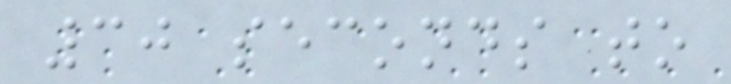30 seconds to
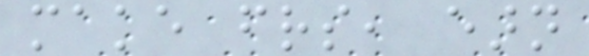make friends, earn
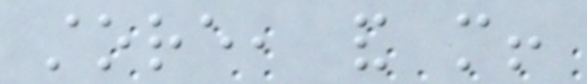store, and more!
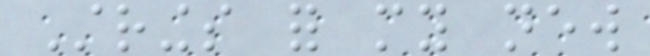Strings for my new
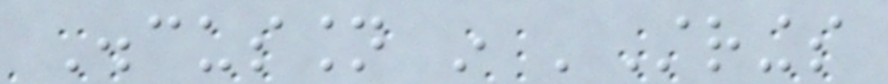Discussion in 'Strings
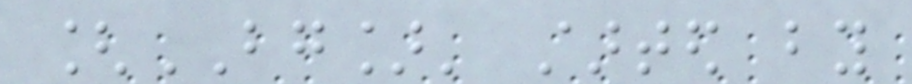[BG]' started by
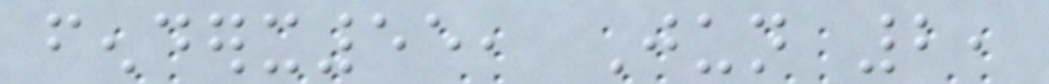fenderx55, Jun 2,
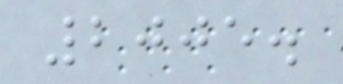2005.
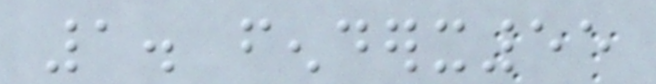1. fenderx55
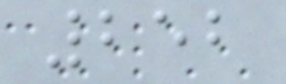252
